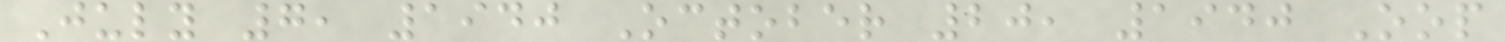July 7, 1940 October 20, 1940 Oop
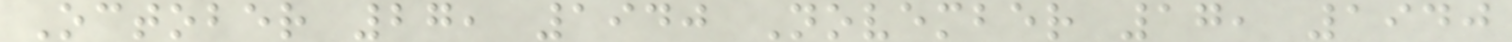October 27, 1940 November 17, 1940
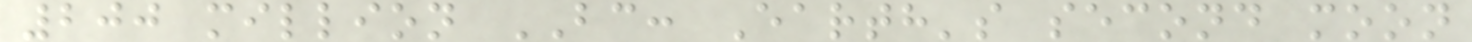200 million BC: Earth's second moon
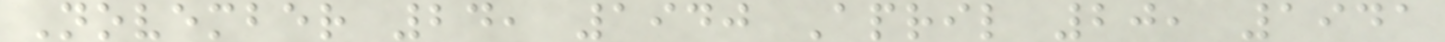November 24, 1940 April 20, 1941
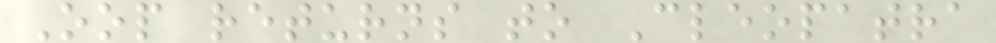Oop returns to Cleopatra
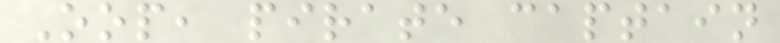Oop, pirate captain
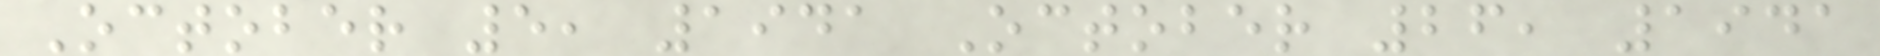October 5, 1941 October 26, 1941
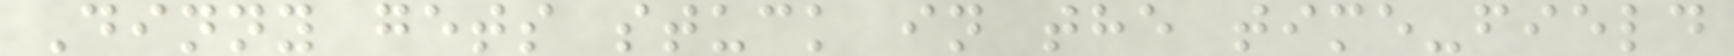Dinny gets stuck in the time-field
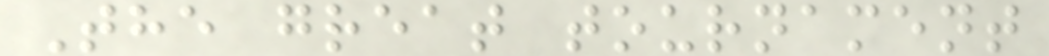The great tournament
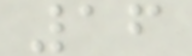16
